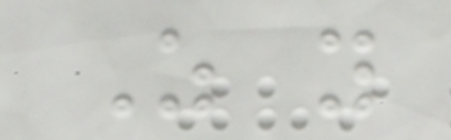As you
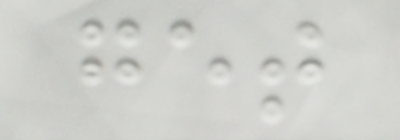get
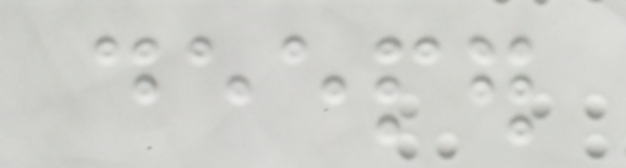deeper
